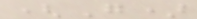(G)
